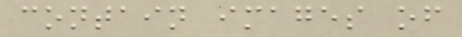contain images of
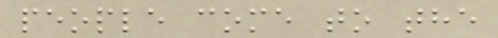people come to the
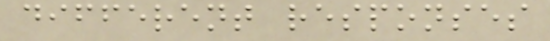different responses
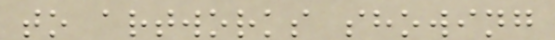to artworks showing
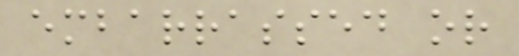embarrassed or
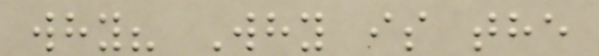why? Why is the
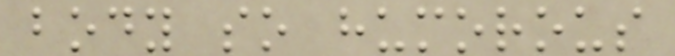body so humorous
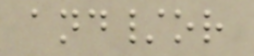and/or
